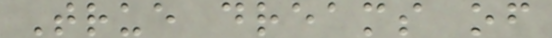True dreams of
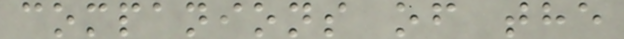companions of the
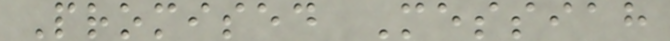Promised Messiah
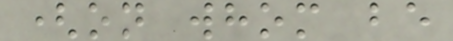(on whom be
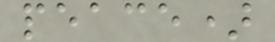peace)
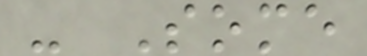- Some
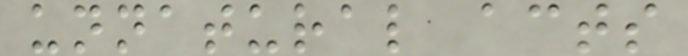unnatural acts
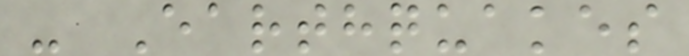- Earthquakes
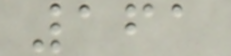161
